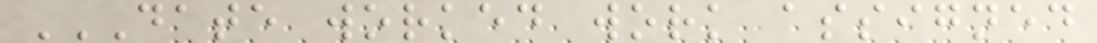DATE WORKED WORK ASSIGNED
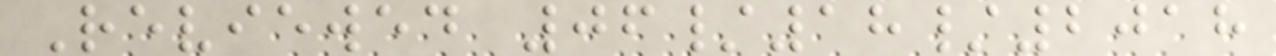Reviewed 06/18/2018
